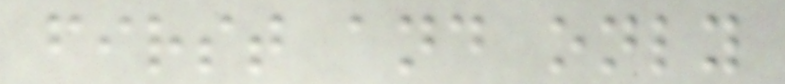first and only
